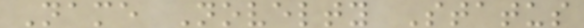Name Novelty Status
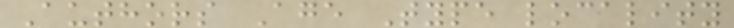Authors Age Type locality
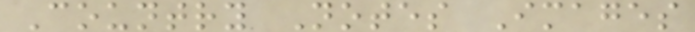Country Notes Images
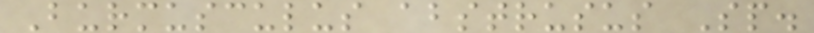Burmusculus abstrusus Sp.
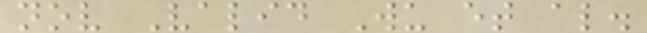nov Valid Wu et al.
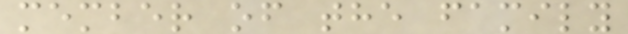member of the family
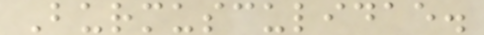Burmusculidae.
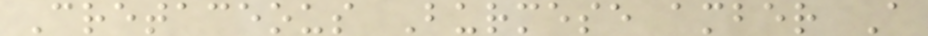Cretaceous Burmese amber A
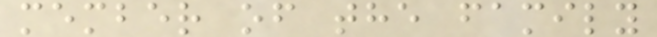member of the family
